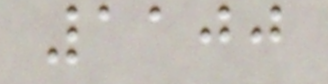1100
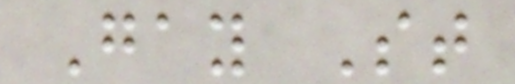Gay St
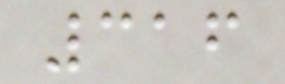316
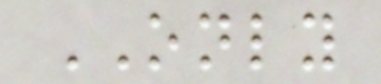ONLY
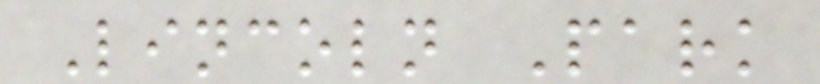Lincoln Park
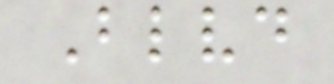Blvd
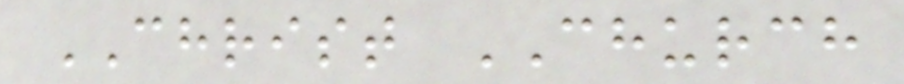CHRIST CHURCH
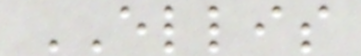ELLIS
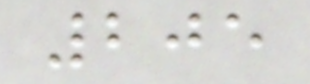205
